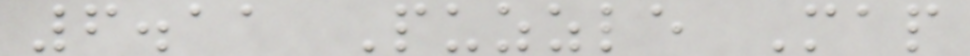6.11 Puzzle Map
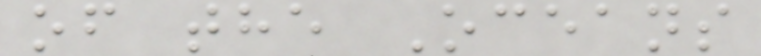of the Oceans
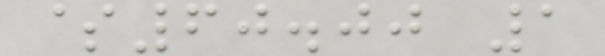$60.00 1
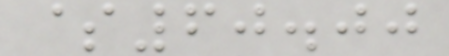$60.00
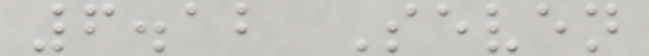6.12 Seven
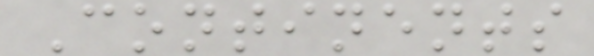Continents
